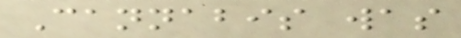Cannabis was
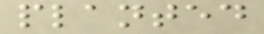planted
